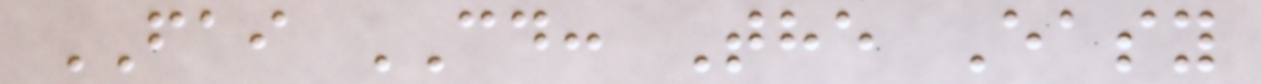FAI CD: The Easy
